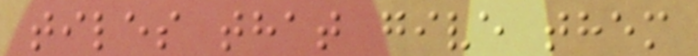tiles that give them
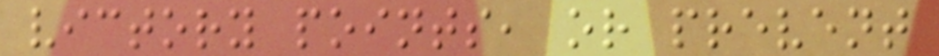victory points, or prevent
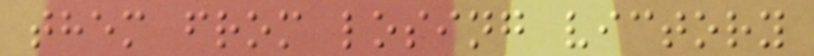them from losing victory
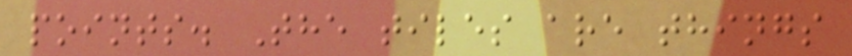points. The tiles are things
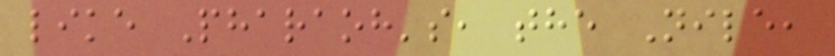like Pharaoh's, the Nile,
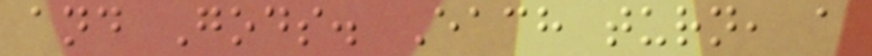and Gods. Each turn, a
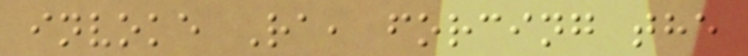invoke Ra, forcing the
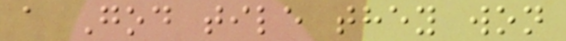a God tile they won
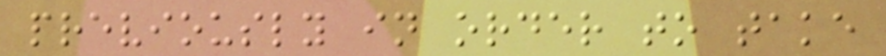previously in order to take
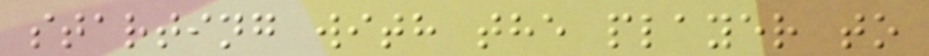starting with the player to
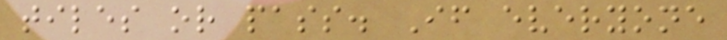tiles or pass. If everyone
